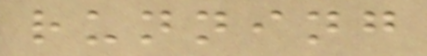running
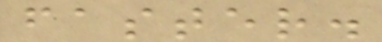faster.
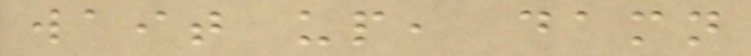wait up, damn
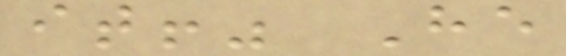it!" He
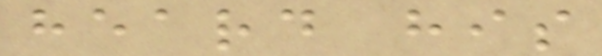heard his
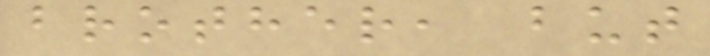brother, but
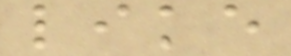like
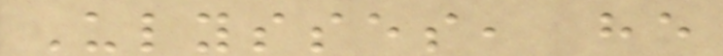Ulysses, he
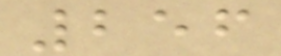256
